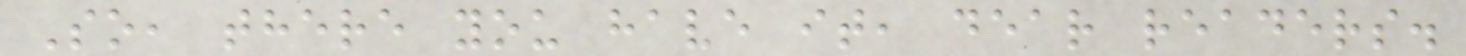So, there you have it, dear readers.
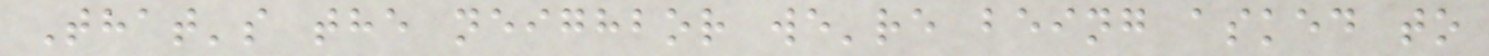That's the neighbor we're being asked to
